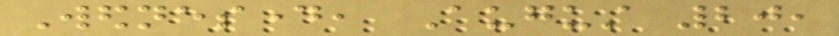Wednesday, August 20,
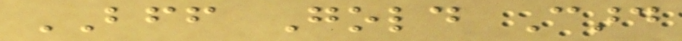BFF Gold Card
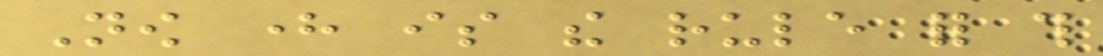Now here is the rule for this
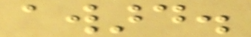award.
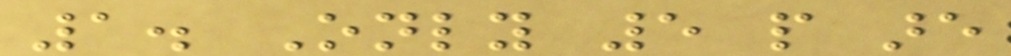1. Only 5 people are
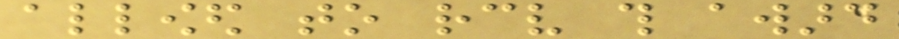allowed to receive this award
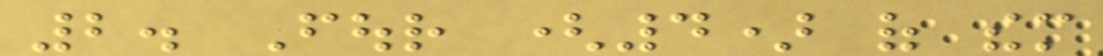2. Four (4) of them
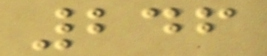246
